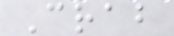Crab
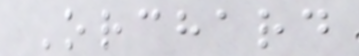Orchard
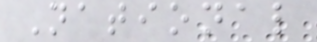National
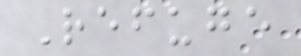Refuge
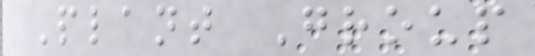Plant Group
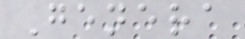Genera
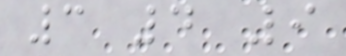3 4 9
